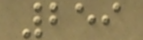259
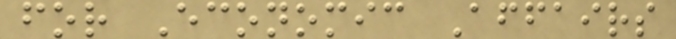for Economic Affairs
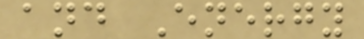and Energy
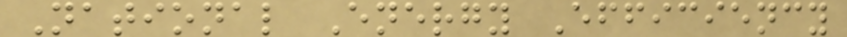National Energy Efficiency
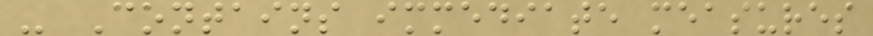- Contains immediate measures
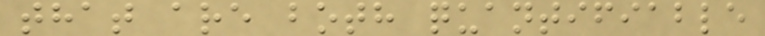that are both quantifiable
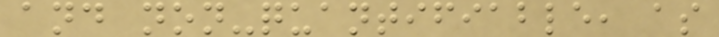and non-quantifiable, as
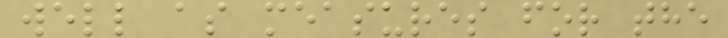well as measures for the
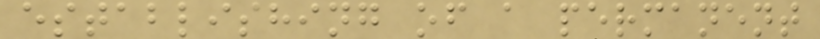establishing of a permanent
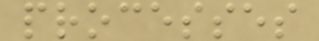processes
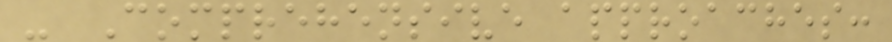- Comprehensive approaches:
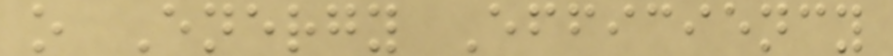o Energy Efficiency
